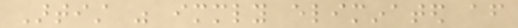Artist was immediately eliminated after
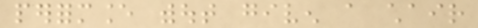performance without given a chair
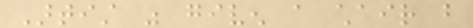Artist was given a chair but
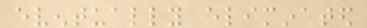eventually eliminated
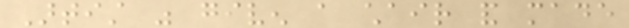Artist was given a chair and made
